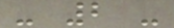- 2 -
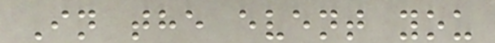In the event you
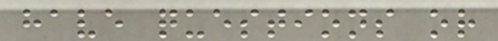have questions or
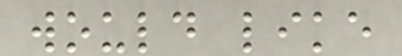would like
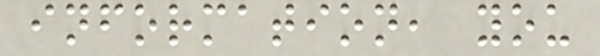information, you
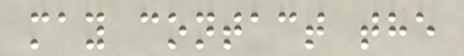may contact the
